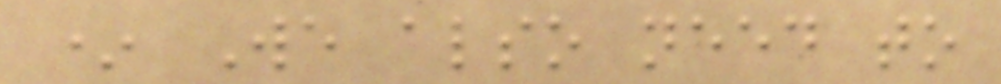* We also need to
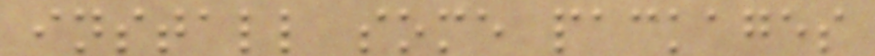install some packages
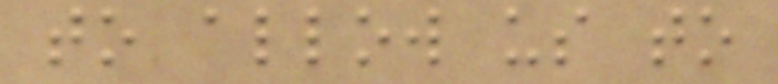to allow us to
